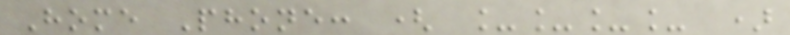Home Phone: ( ____ )
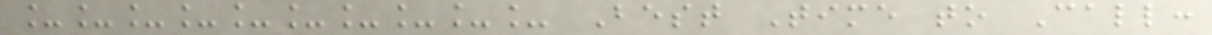__________ Best Time to Call:
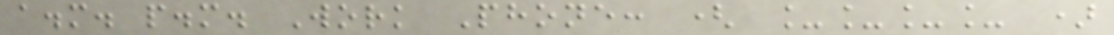a.m. p.m. Work Phone: ( ____ )
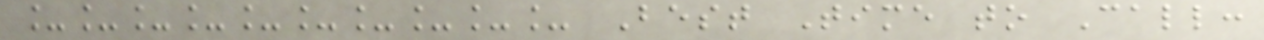__________ Best Time to Call:
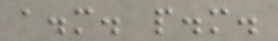a.m. p.m.
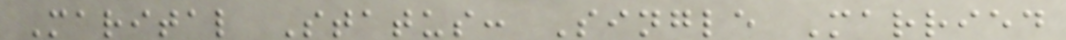Marital Status: Single Married
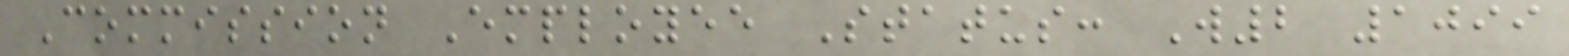Commission Employee Status: W2 1099
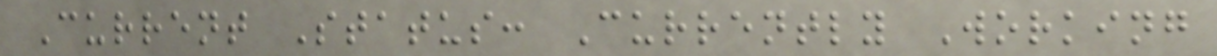Current Status: Currently Working
